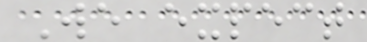We expect
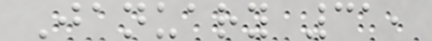January 31,
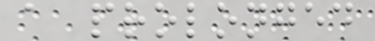a prolonged
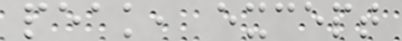peak, except
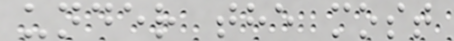under the most
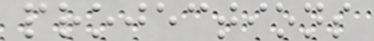projections
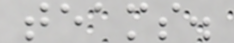teams.
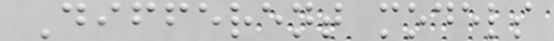Different models
